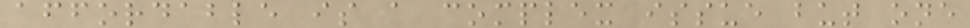affordable is a complex issue but one
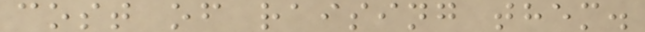cost of raising them.
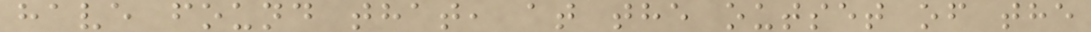have found that, at the outset of the
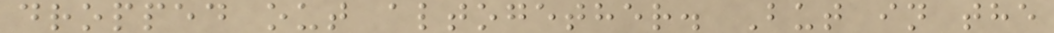dropped out altogether. But in the
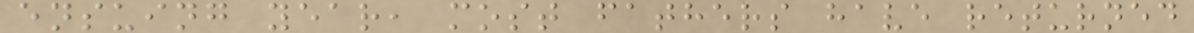ensuing year, most fathers have returned
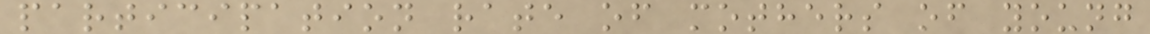participation rate of mothers of young
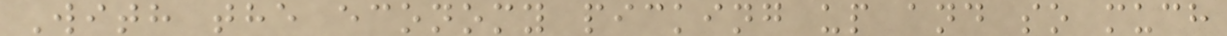With the economy picking up and so much
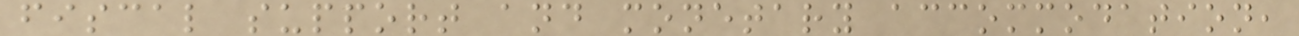fiscal support and monetary accommodation,
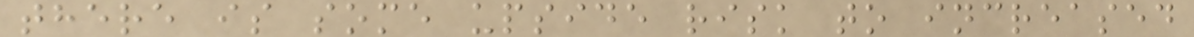there is some upside risk to increased
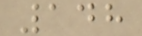148
